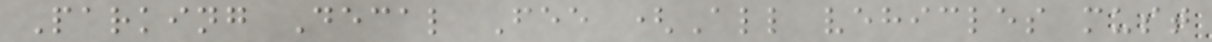Parking Decal Fee (All vehicles must
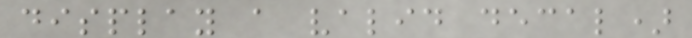display a valid decal)
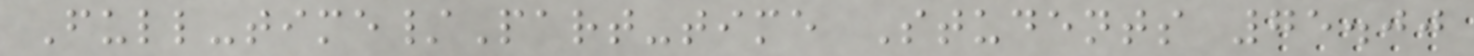Full-time/Part-time Students 75.00
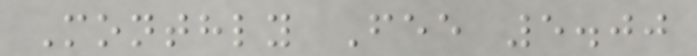Monthly Fee 5.00
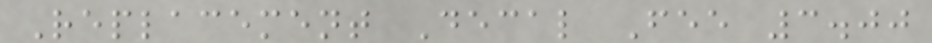Replacement Decal Fee 3.00
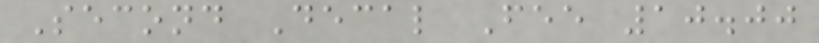Second Decal Fee 10.00
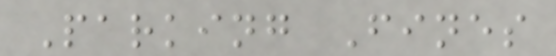Parking Fines
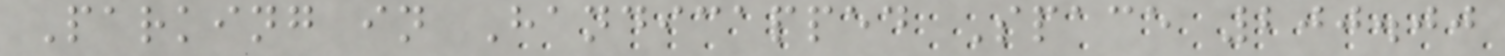Parking in Handicapped Space 200.00
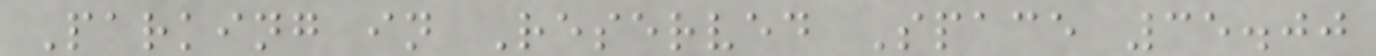Parking in Reserved Space 35.00
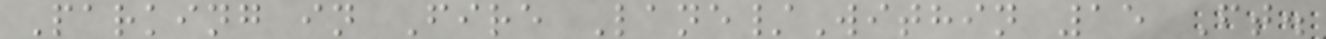Parking in Fire Lane/Within 15 Ft.
